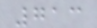713
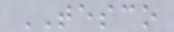TESCO
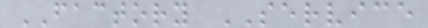FACTORY SERVICE
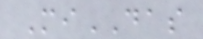MiDAS
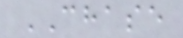CHASE
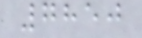7850
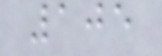105
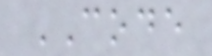CODE
